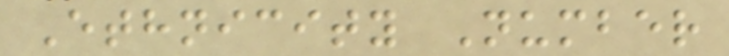Ethnicity Number
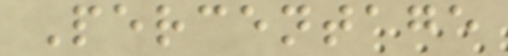Percentage
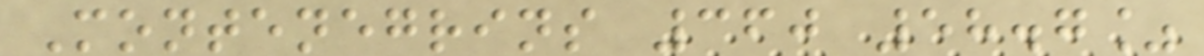Montenegrins 360 58.7%
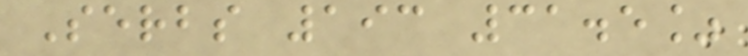Serbs 193 31.5%
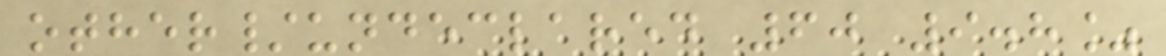other/undeclared 60 9.8%
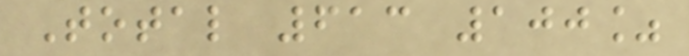Total 613 100%
